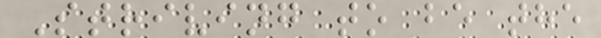Striving to be the
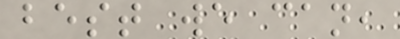best we can,
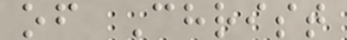of Christ
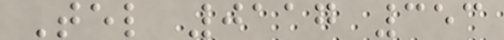Tel 0117 353
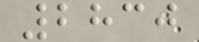2830
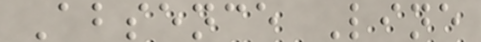Absence Line
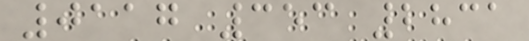0117 353 2831
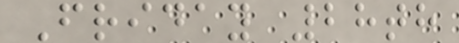Friday 28th
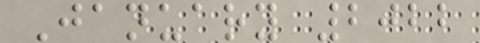January 2022
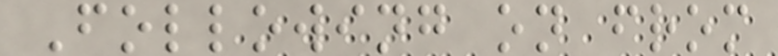Following on from
